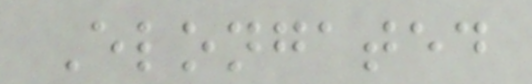Elongated
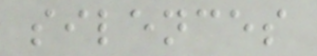silences
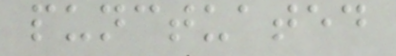punctuated
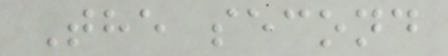The second
